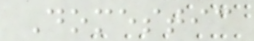Domestic
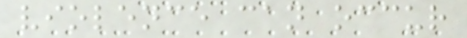violence can occur
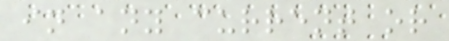in any current or
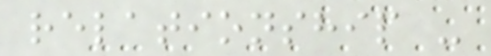relationship -
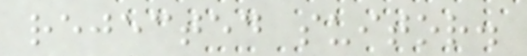rejected suitor.
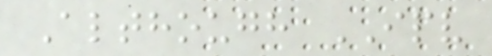Although IPV
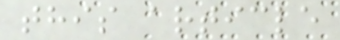this article
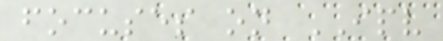focuses on IPV
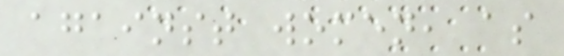against women, as
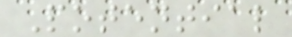Potential
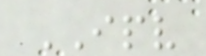IPV
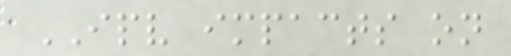IPV impacts on
